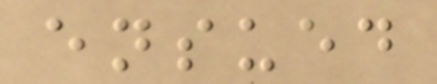ensued
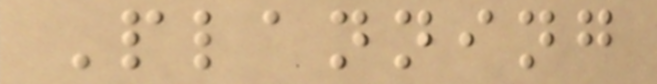Planning
